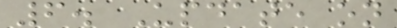6. Update on
